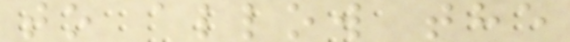to allow the
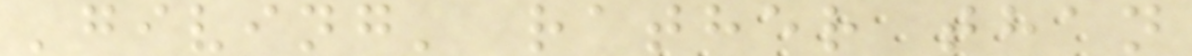'giving' rather than
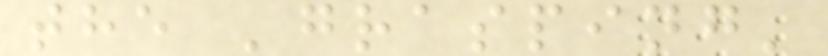the 'grasping'
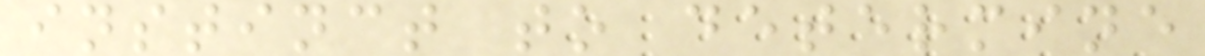instinct to determine
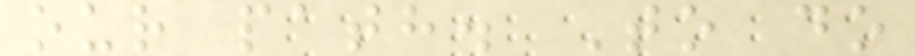our path. To do
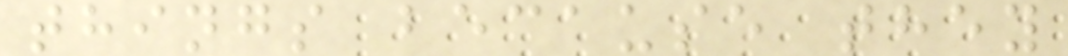things because they
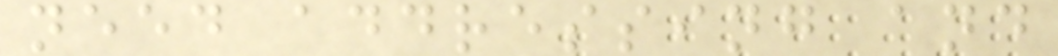need addressing and
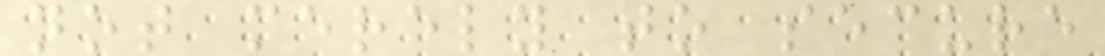not merely to secure
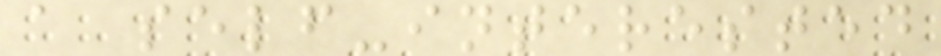a self-interested
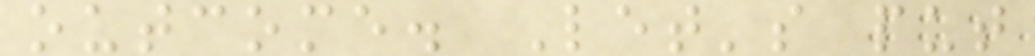outcome. Let's put
